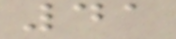41
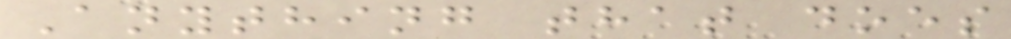Anything that does
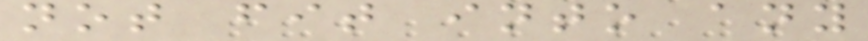not fit into any
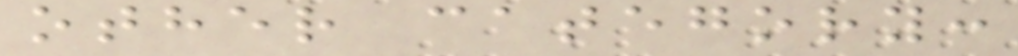other category:
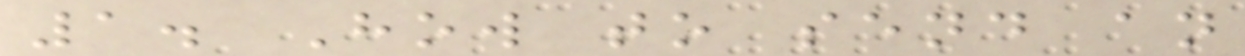1. How to send an
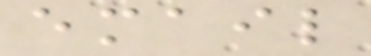email
